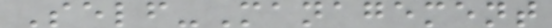Self-Management
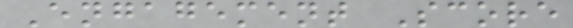Engagement Score
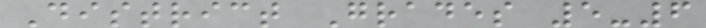District Grades 5-6
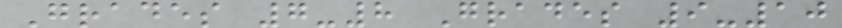Grades 7-8 Grades 9-10
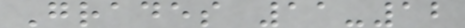Grades 11-12
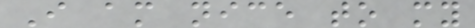I am nice to my
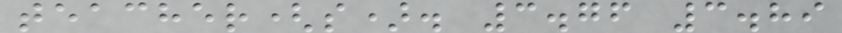teacher(s). 3.76 3.89
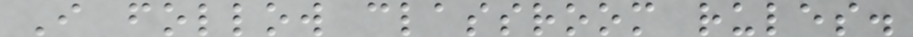I follow classroom rules.
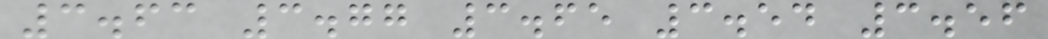3.63 3.77 3.65 3.54 3.56
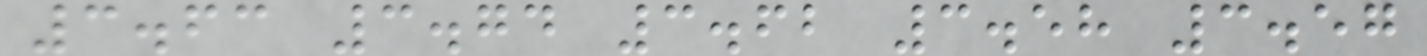3.63 3.74 3.62 3.58 3.57
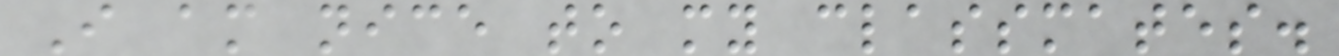I am nice to my classmates.
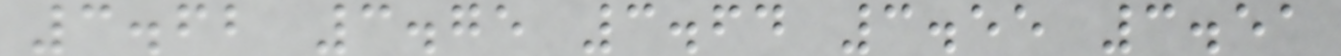3.62 3.75 3.64 3.55 3.51
